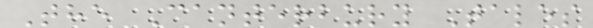The Canterbury Tales
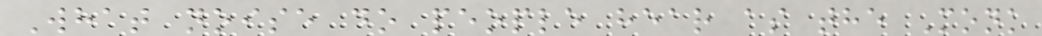What noise do people hear as the Monk
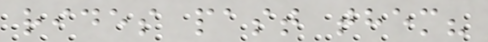rides past them?
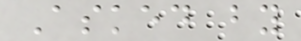Asked by
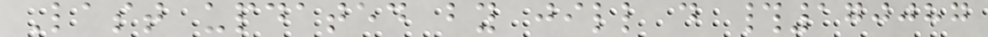Last updated by jill d #170087
